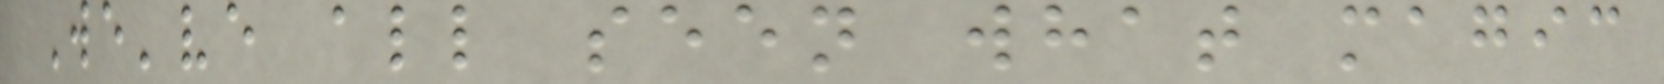We've all seen what magic
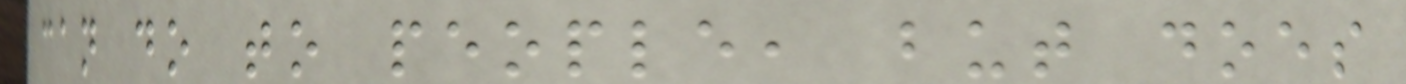can do to people, but does
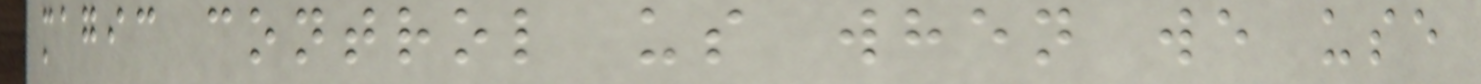magic control us when we use
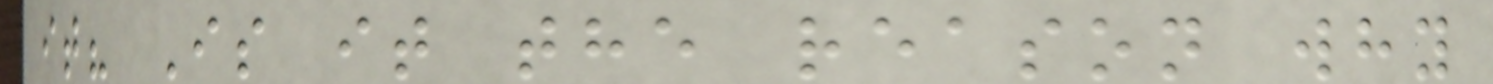it? Is it the reason why
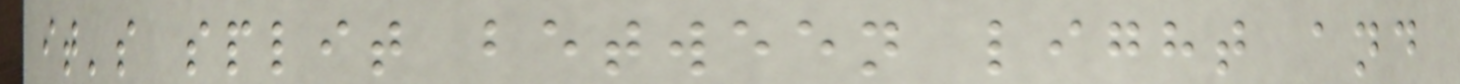it's split between light and
